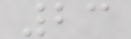23
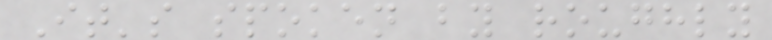It's spoken by roughly
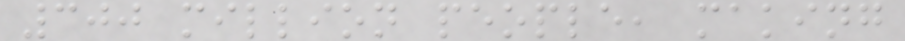300 million people, making
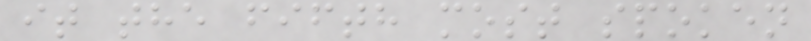it the fifth most spoken
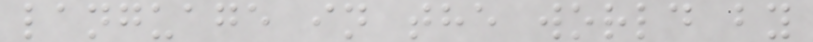language in the world by
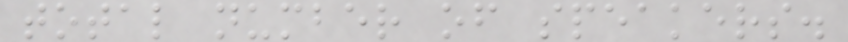total number of speakers.
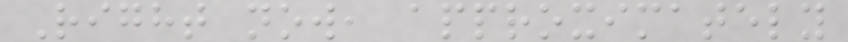Right now, approximately
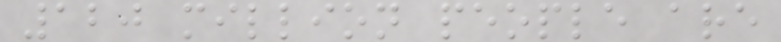120 million people are
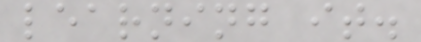learning it.
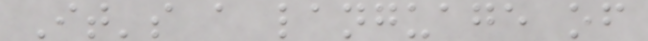It's a language of
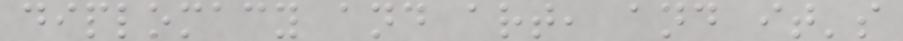diplomacy and art, and it's
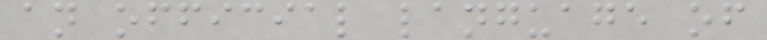an official language of
